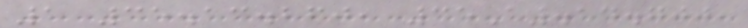1 35.13.260, 35A.14.700,
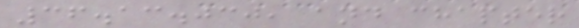36.13.030, and chapter
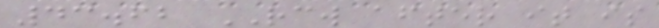43.62 RCW after it is
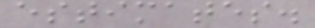estimates.
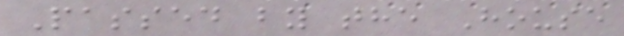Passed by the House
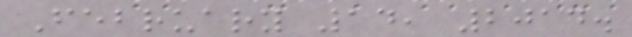February 14, 2014.
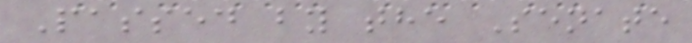Passed by the Senate
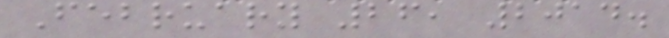February 26, 2014.
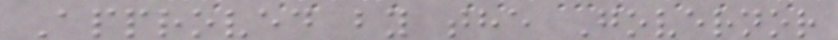Approved by the Governor
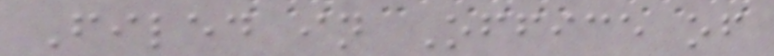Filed in Office of
